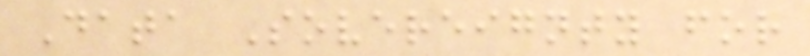Data Sovereignty for
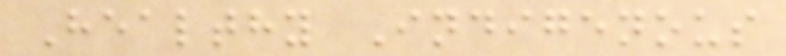Healthy Indigenous
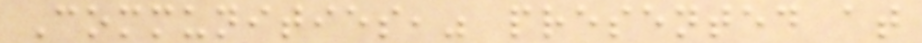Communities," presented at
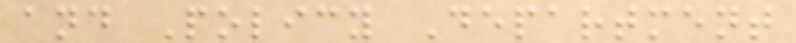and Policy Department
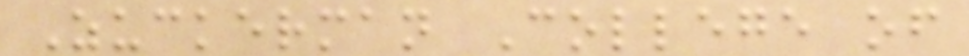Zuckerman College of
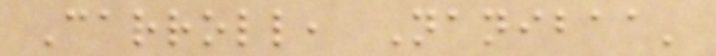Carroll, Nanibaa'
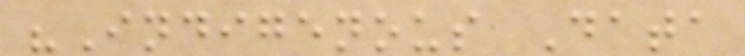"Indigenous Data
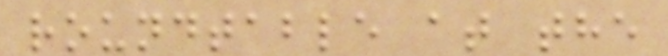roundtable at the
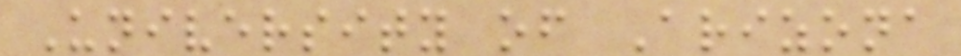University of Arizona
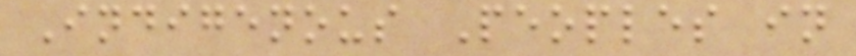Indigenous Peoples in
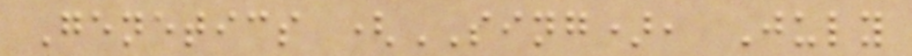Genetics (SING), July
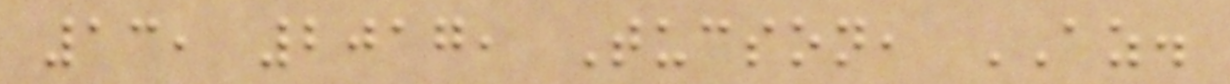13, 2017, Tucson, AZ.
